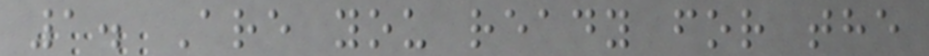1. Are you ready for the
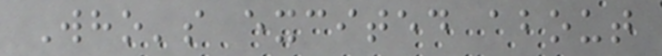Who's excited about
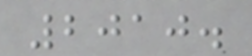2010.
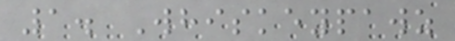1. Whiskeypawz
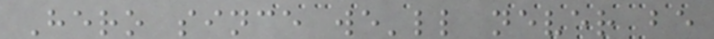Hero since we'll never be
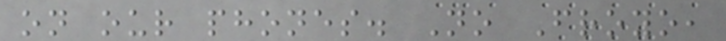on our phones. No Froyo,
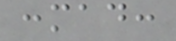:mad:
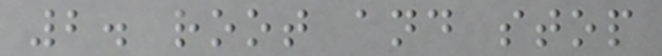2. root and stop
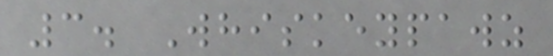3. Whiskeypawz
